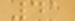41
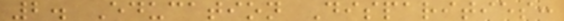2. Education Disparities:
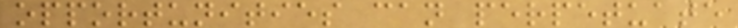opportunities can perpetuate
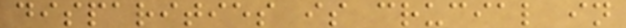disparities is crucial in
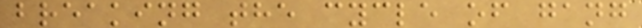breaking the cycle of gang
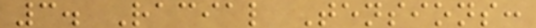3. Racial Tensions:
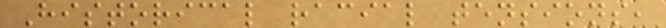Historical racial tensions,
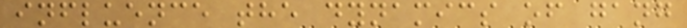influence the dynamics of gang
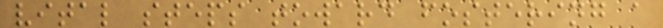vital steps toward fostering a
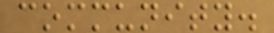community.
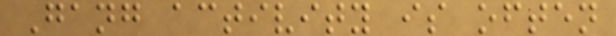Gang activity is often
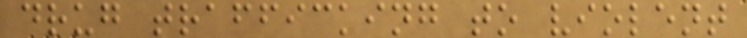drug trafficking to violent
